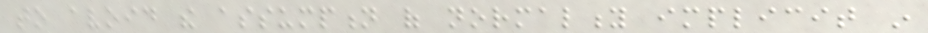to avoid the assumption of normality implicit in
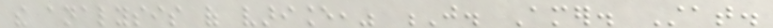the analysis of variance," J. Amer. Stat.
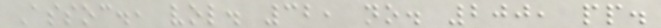Assoc., vol. 32, no. 200, pp.
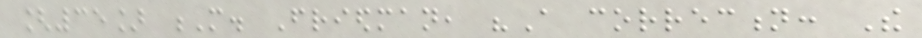[35] M. Friedman, "A correction: The
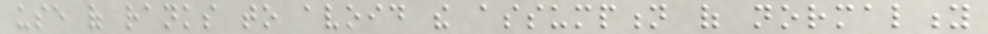use of ranks to avoid the assumption of normality
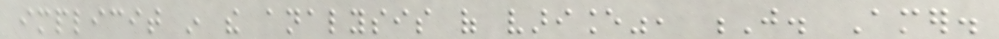implicit in the analysis of variance", J. Amer.
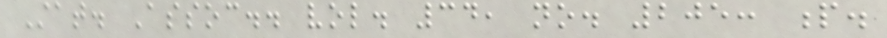Stat. Assoc.. vol. 34, no. 205: p.
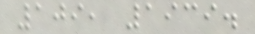109, 1939.
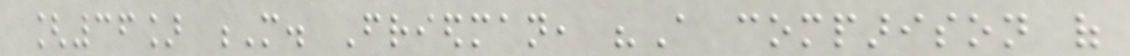[36] M. Friedman, "A comparison of
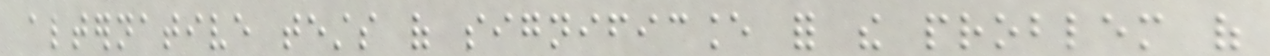alternative tests of significance for the problem of
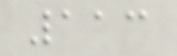113
